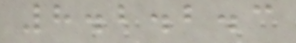8.2.2.3
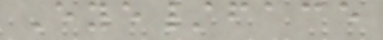Eye/face
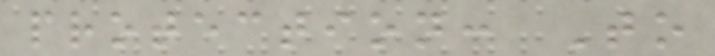protection: To
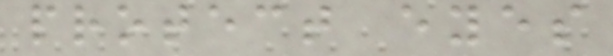protect eyes
